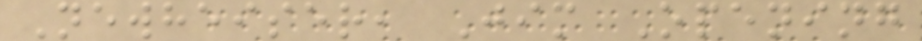Newheiser, Jim Opening
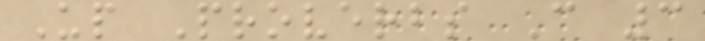Up Proverbs C 3
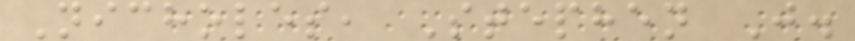Nicholes, Stephen J.
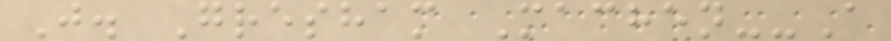J. Gresham Machen--A
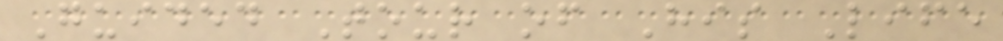Guided Tour of His Life
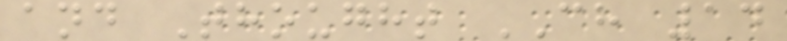and Thought CH 14
